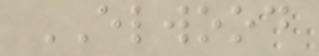ELWOOD
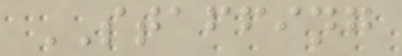STAFFING
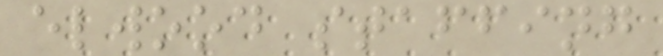elwood staffing
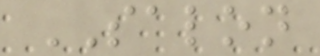SALON
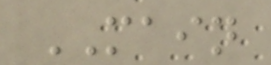MAIN
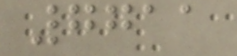7711
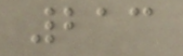213
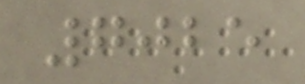7025
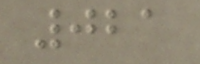021
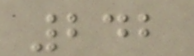242
